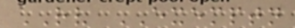RV EXEMPTN
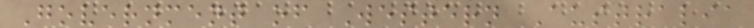Government of Western Australia
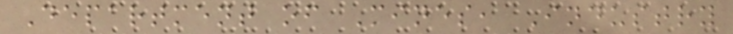Department of Mines, Industry
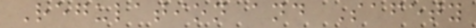Regulation and Safety
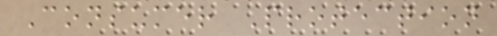Consumer Protection
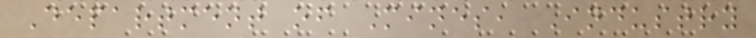Department of Mines, Industry
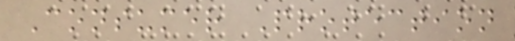Consumer Protection
